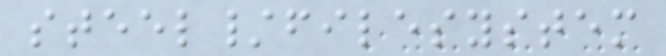steel/filesystem
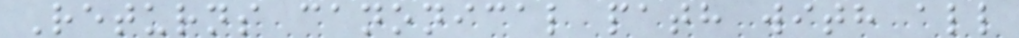Returns canonical path with all
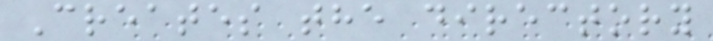Creates the directory
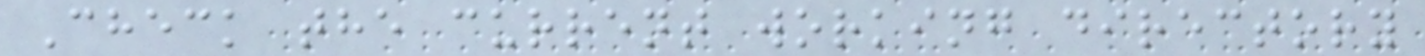Check the current working directory
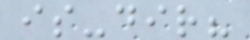is-dir?
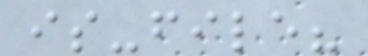is-file?
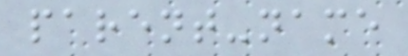parent-name
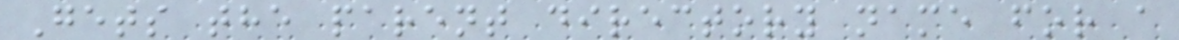Gets the parent directory name for a
